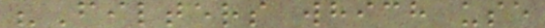"Filters which use
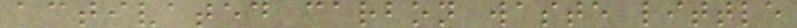activated carbon waste little
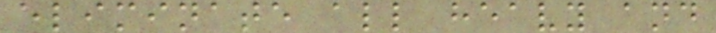eliminate all heavy and
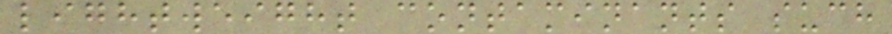lightweight contaminants such
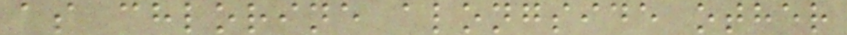as chlorine alongside other
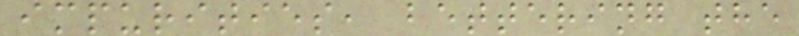impurities, bettering the
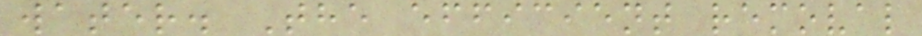water. The efficient removal
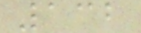132
